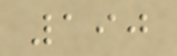190
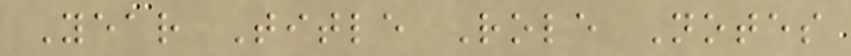Year Title Role Notes
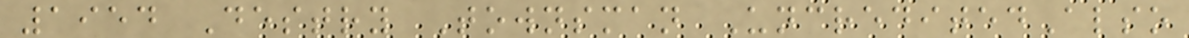1954 Destry Townsman UncreditedAlso
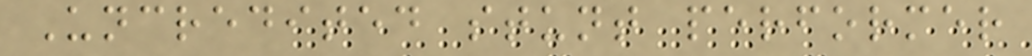Uncredited stunt performer
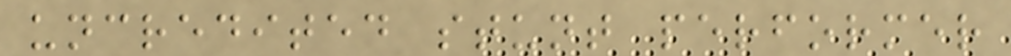uncredited stunt performer
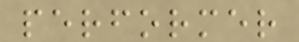performer
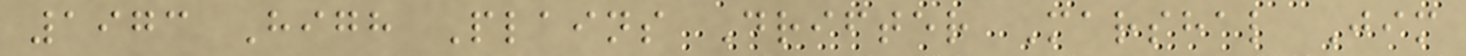1973 High Plains Drifter Marshal Jim
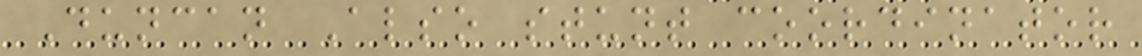Duncan Also stunt coordinator
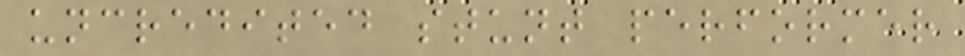uncredited stunt performer
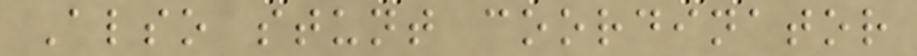Also stunt coordinator
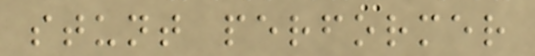stunt performer
